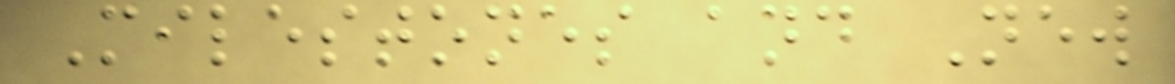Milestones and New
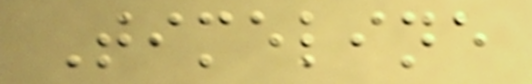Timeline
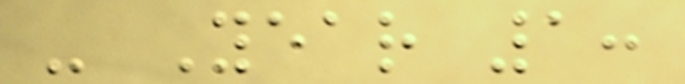- Year 1:
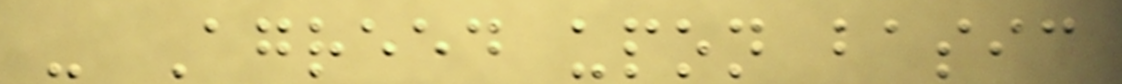- Agreed upon basic
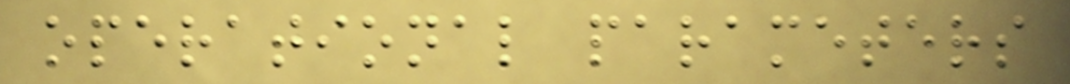operational parameters
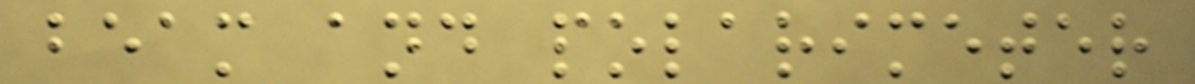beam and polarimeter
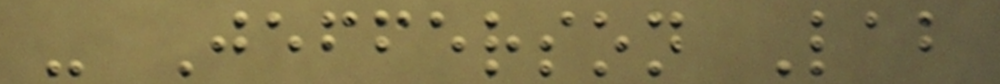- Jefferson Lab
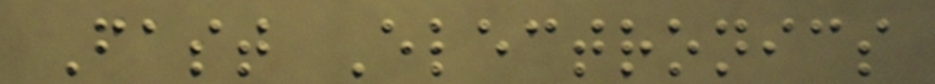Fast Electronics
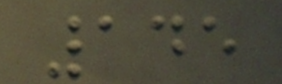145
